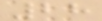28
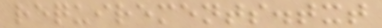requirements.txt
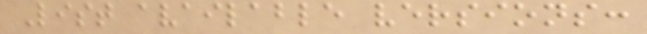List available versions:
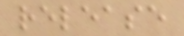release
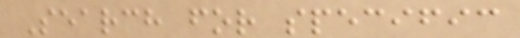Search for specific
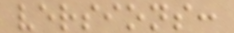versions:
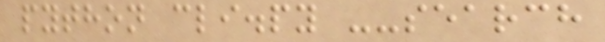python cli.py --search
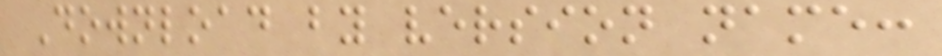Download by version name:
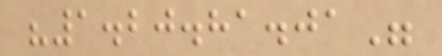"1.20.81.01"
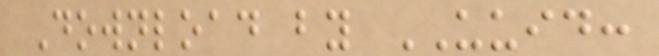Download by UUID:
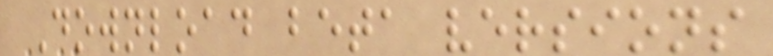Download beta versions
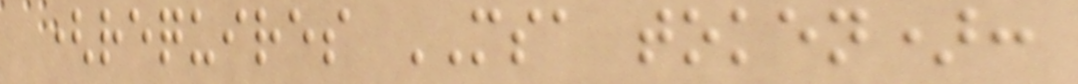(requires MSA token):
